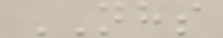NHS
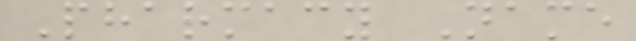Pharmacy Name
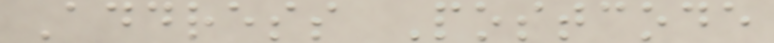Address Postcode
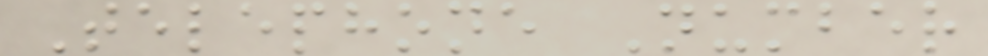Telephone Number
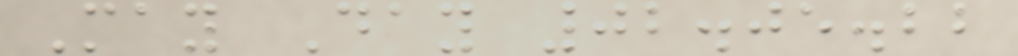May Day 02.05.22
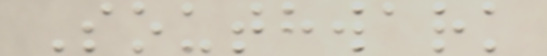Southwark
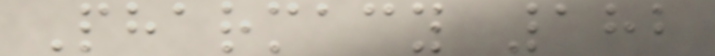Pharmacy 182
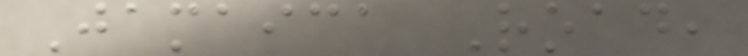Jamaica Road,
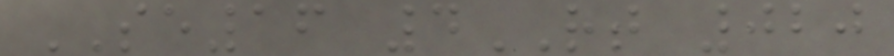SE16 4RT 020
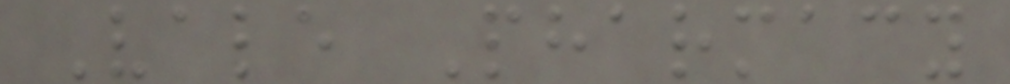Vale Pharmacy
